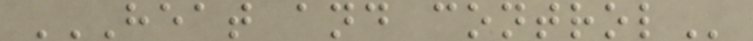HEAT AND CONTROL
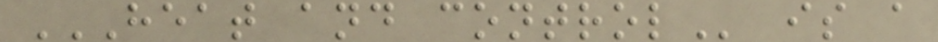HEAT AND CONTROL is a
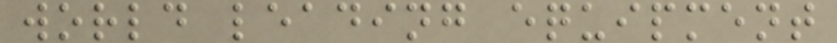world leading equipment
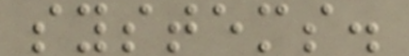systems.
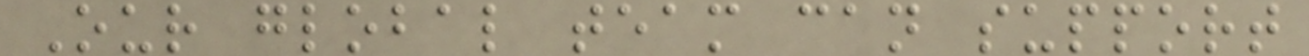Our global team can support
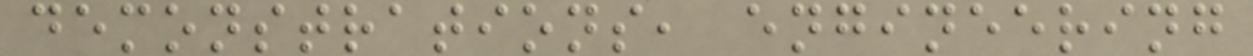demonstrations, engineering
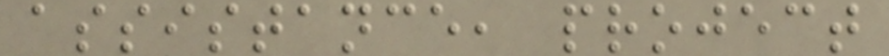assistance, project
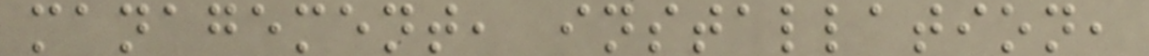management, installation,
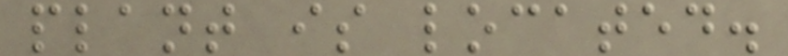plant is located.
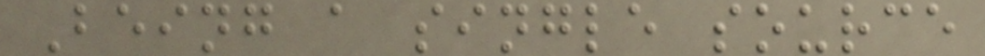Being a single source
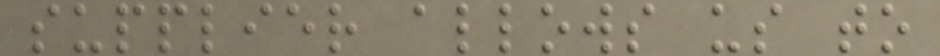supplier allows us to
